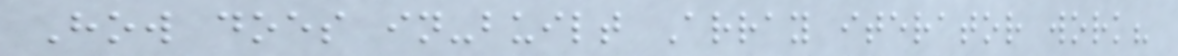How does in-built Array iterator work?
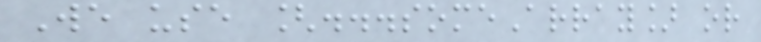We use [...someArray] or
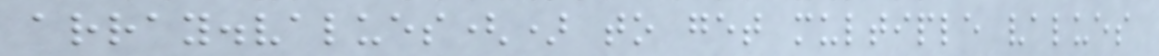array.values() to get multiple values
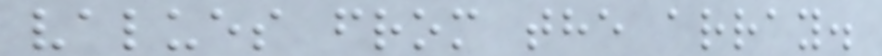values from the array.
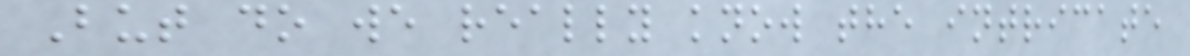But do we really know the intricate
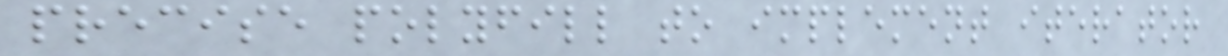precise polyfill to implement iterator
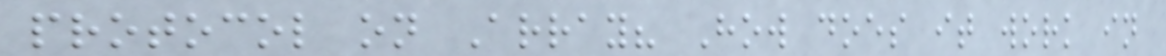protocol on Array? How does it work in
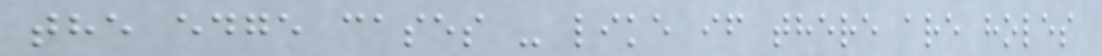the edge cases - like if there are holes
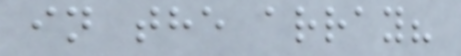in the array?
